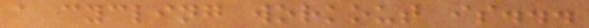a cycling workout is...
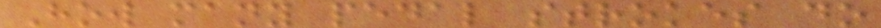How many pedal strokes do
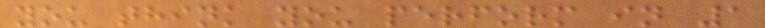you think you perform in 1
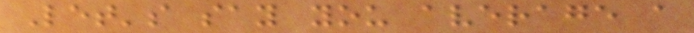Let's say you average a
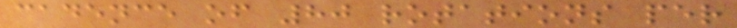cadence of 80 rotations per
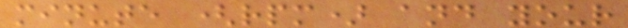minute (rpm) and your
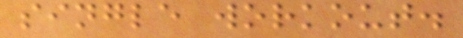single workout.
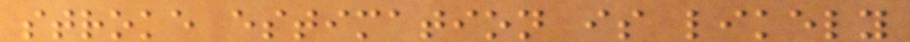stroke estimation is likely
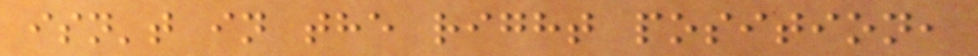isn't in the right position,
